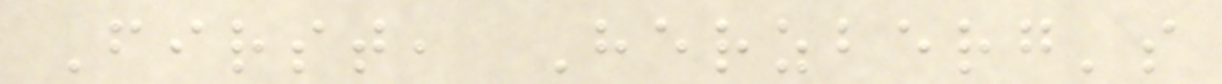First, Herzberg's
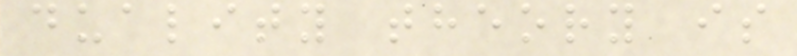duality theory is
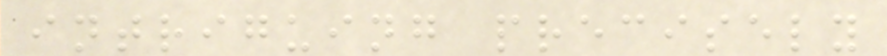intriguing precisely
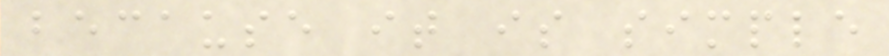because it is simple
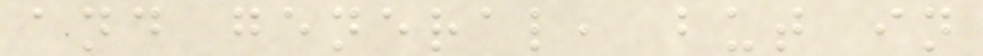and general, but in
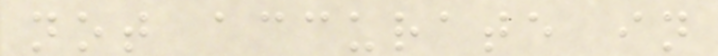not accurate in
